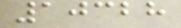10328
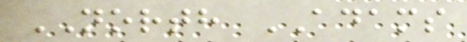NORTH ADAMS
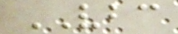VBC
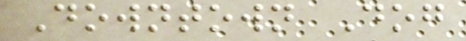Downtown Dog
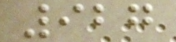927
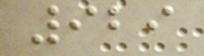929
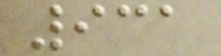931
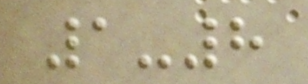1-8
